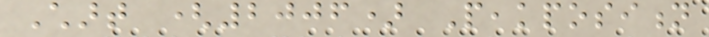Chart (2006) Peakposition
